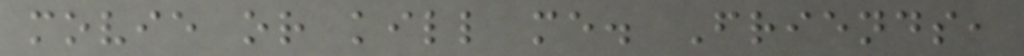movie or kill me. Friends,
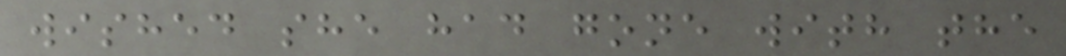wished she had gone with the
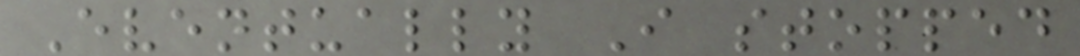Eventually I stopped
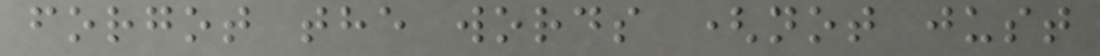forgot the words (not just
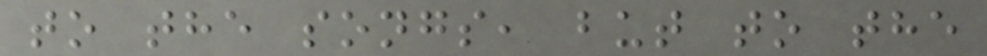to the songs, but to the
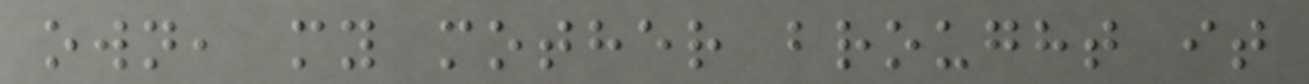own, my mother brought it
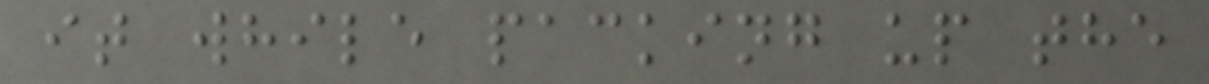it while packing up the
